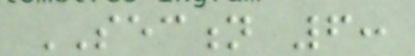SECTION 6:
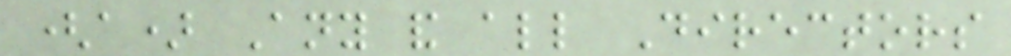(a) Any and all Directors
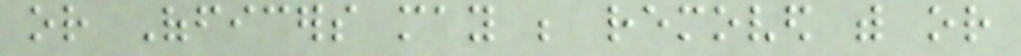or Officers may be removed with or
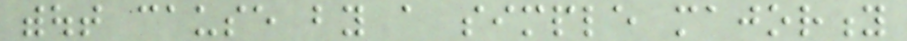without cause by a simple majority
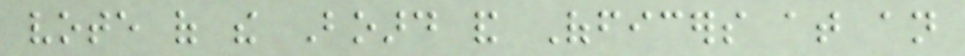vote of the Board and Officers at an
